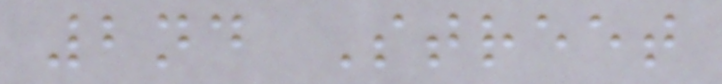2nd Street
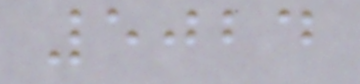5024
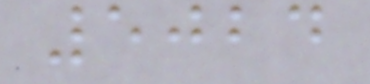5024
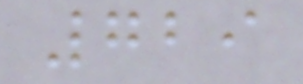729
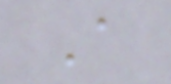A
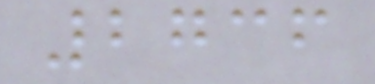2736
